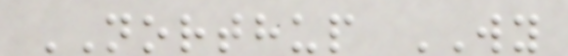NORTHUP WY
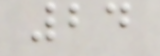24
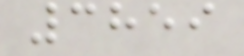3859
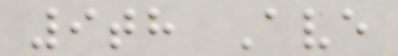9th Ave
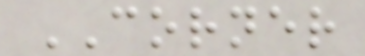CORNER
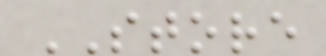STORE
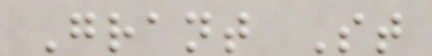Grant St
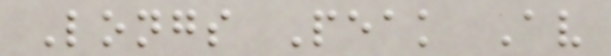Longs Peak Av
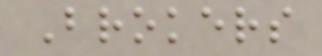Brokers
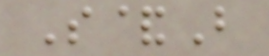S&B
